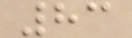83
